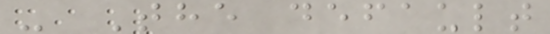- The default
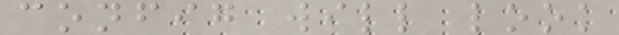config will look
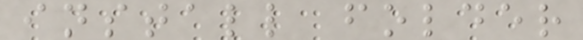install folder
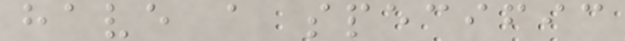have a specific
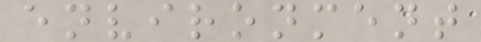environment
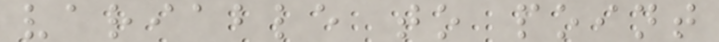variable to point
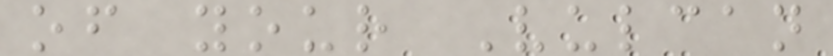of your Vulcan
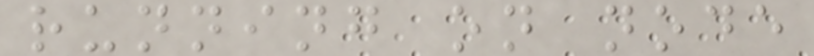running on node
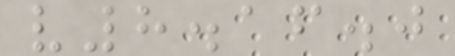v8.16.0
